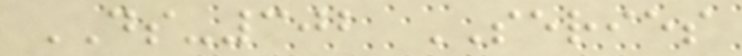DS-302 SERIES
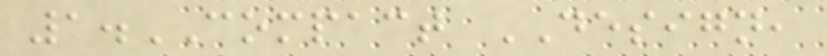1.COMPACT DESIGN,
